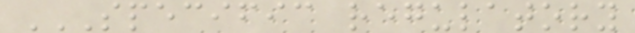SPECIFIC REGULATORY
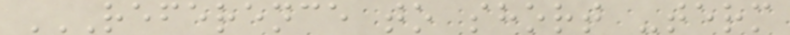REFERENCE TO SHORT -TERM
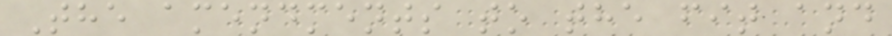The amendments to the fit and
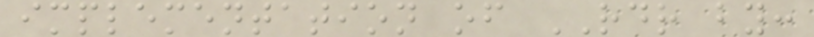implementation of RDR by:
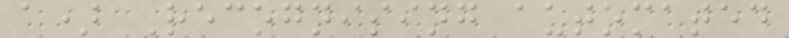a) Recognising automated
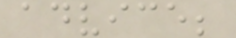advice;
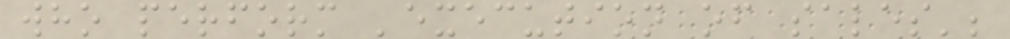who perform 'execution of sales';
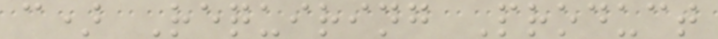c) Requiring Product
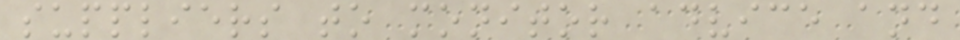suppliers to monitor advice and
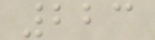223
